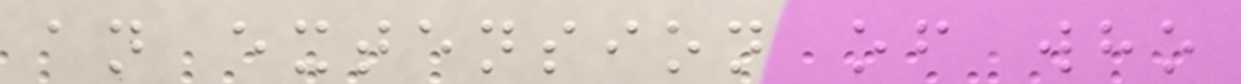an extension of who
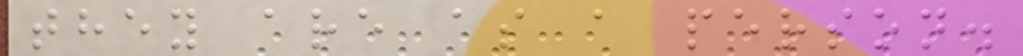they are as a person.
